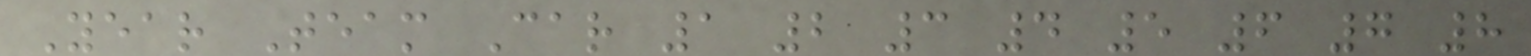Year Team Car 1 2 3 4 5 6 7 8
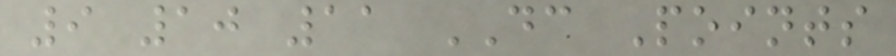9 10 11 DC Points
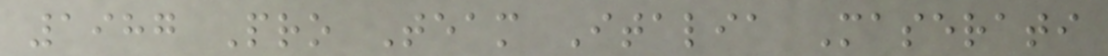1987 Pro Team Italia Maserati
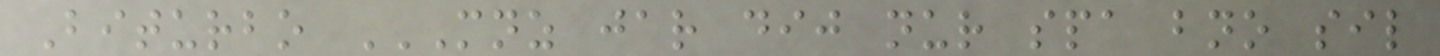Biturbo MNZ JAR DIJ NUR SPA BNO SIL
